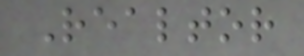Realtor
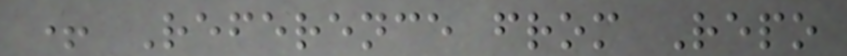+ Reference from Repo
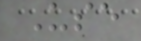Use
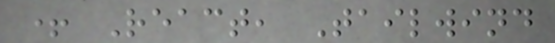+ React, Tailwind
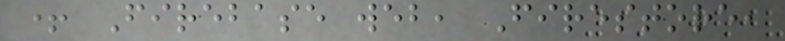+ Firebase web, Firestore,
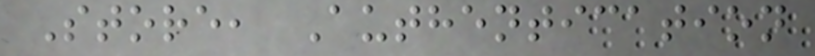Store, Authentication
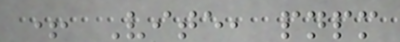+ Vite, pnpm
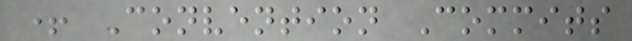+ Convention Commits
